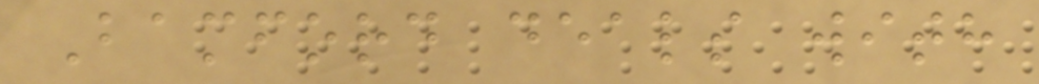Bamford deals with
